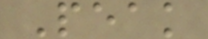Peak
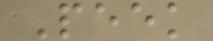Peek
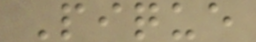Pique
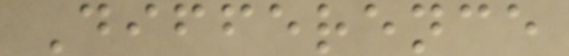Difference
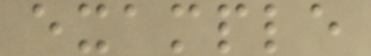example
